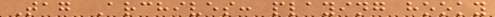Tag Archives: playing hooky
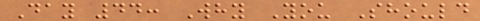Day 44: Why You Should
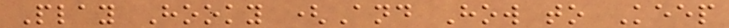Play Hooky (And How to Keep
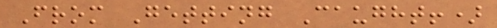From Getting Caught!)
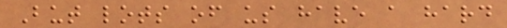But lots of us have a hard
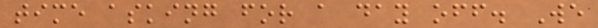time asking for a day off. We
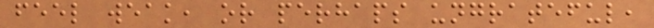feel weak, or perhaps ungrateful,
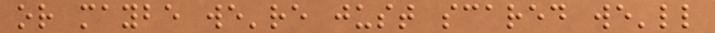or maybe we're just scared we'll
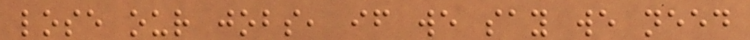lose our jobs, if we say we need
